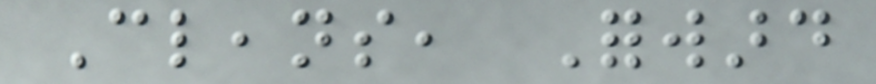Cleans, Forward
